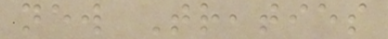new Treaties
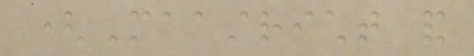(Maastricht and
